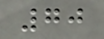70
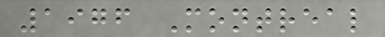1976 Montreal
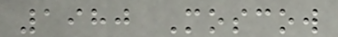1980 Moscow
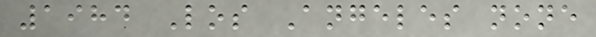1984 Los Angeles none
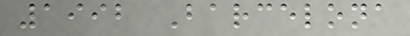1992 Barcelona
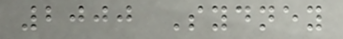2000 Sydney
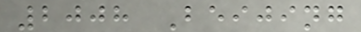2008 Beijing
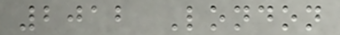2012 London
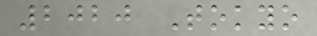2020 Tokyo
